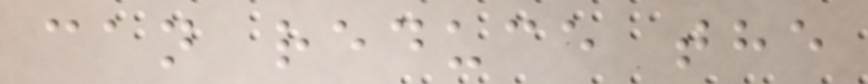can reduce the
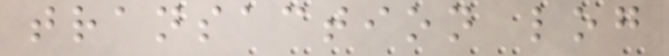transaction log
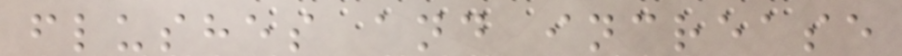flushes and increase
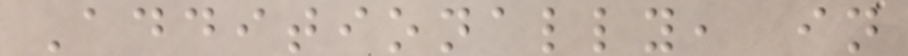Additionally, in
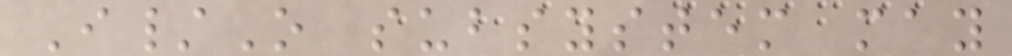I/O subsystem may
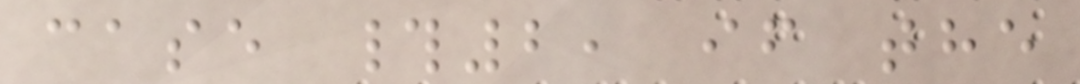case #2, if the
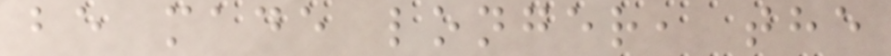be made longer, the
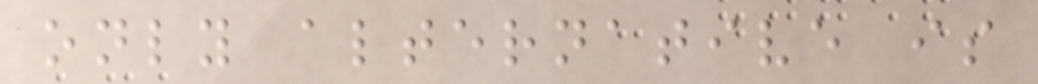only alternative is
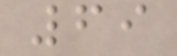69
